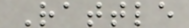Rattle
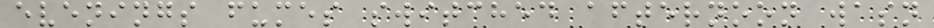evenings fumes switched afternoon wasn
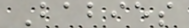Babies
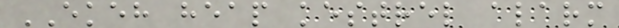EKEH heap kestrel alarm
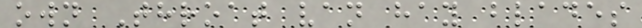own Throat van hay blades
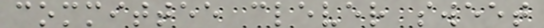committee clever sweet
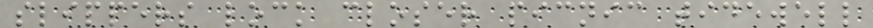slippers lock closer picnic tidewell
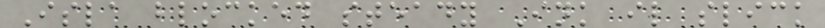Isla blocked steady Ink il slick
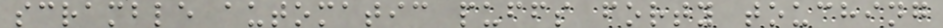scramble automatic puffs forty touching
